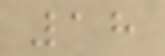18
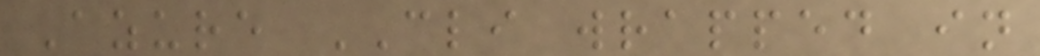Azure CLI wrapped in
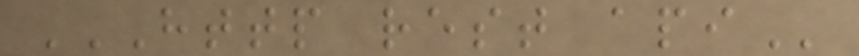HTTP REST API
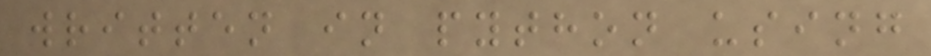written in python using
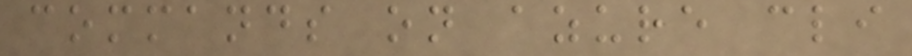commands on azure cli
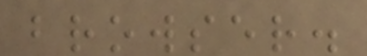browser.
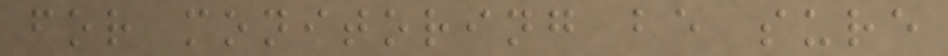for monitoring be sure
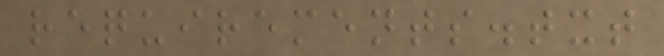requirements.txt
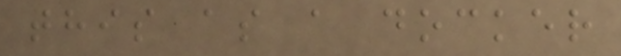this as a docker
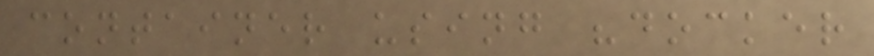container using "docker
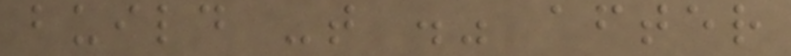build -t ." after
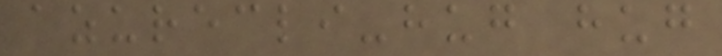azurecli-hug hug
